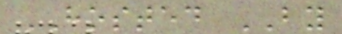HOSTED BY
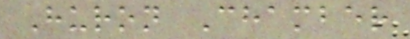Huron Chamber
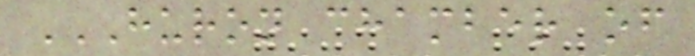HURON CHAMBER OF
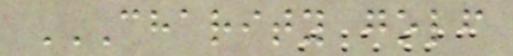CHARITY GOLF
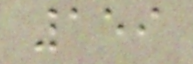159
